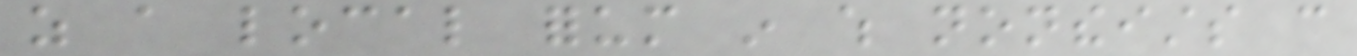as a local forum in which nontheists can
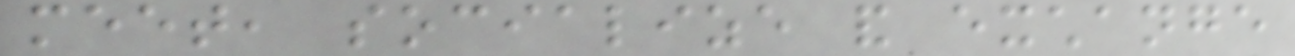meet, socialize and exchange
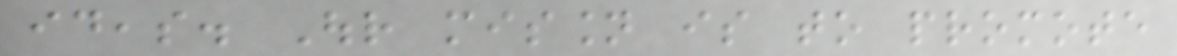ideas. Our mission is to promote
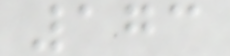173
